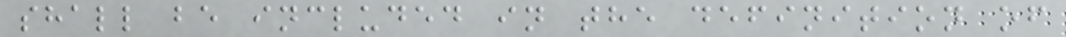shall be included in the definition of
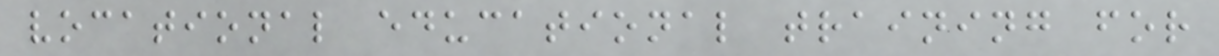vocational educational training for
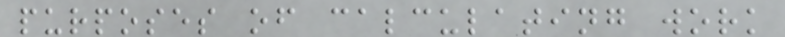purposes of calculating work
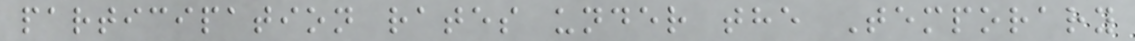participation rates under the Temporary
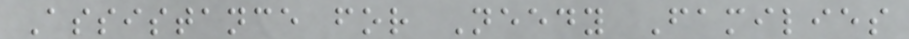Assistance for Needy Families
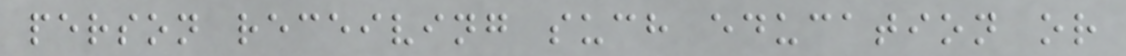person receiving such education or
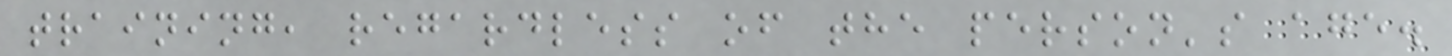training, regardless of the person's age.
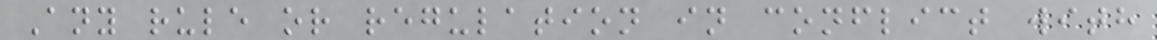Any rule or regulation in conflict with
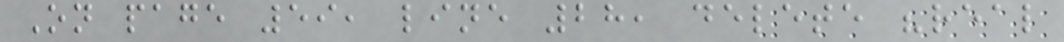On page 59, line 28, delete "real
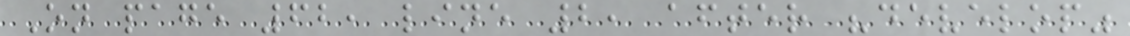On page 62, line 2, after "develop"
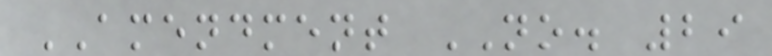AMENDMENT NO. 29
